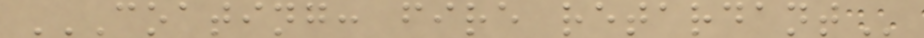COATING: FIRE RETARDANT
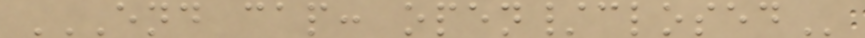END CAP: OPEN/CLOSED
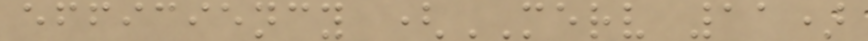efficiency (MERV 11)
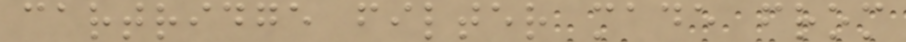cartridge filter made from
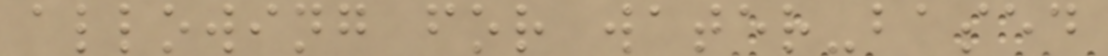allowing for water-based
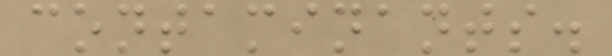contaminants.
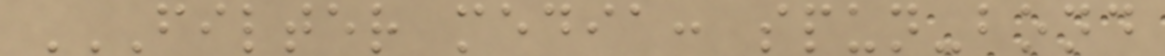FILTER MEDIA: SPUN-BOND
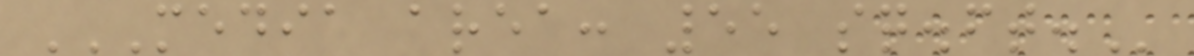MEDIA AREA: 55 SQ.FT.
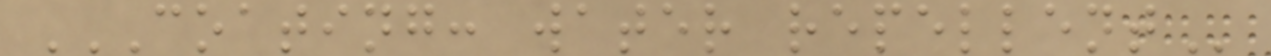COATING: WATER REPELLENT
